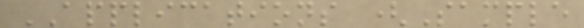APPLICATIONS (Sample
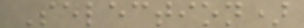Selection)
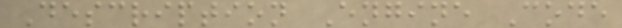Description Engine Code
